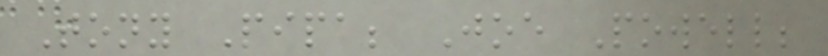Tony Pipa; Joe Powell;
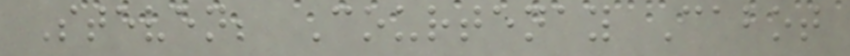Steven; Courtenay Cabot
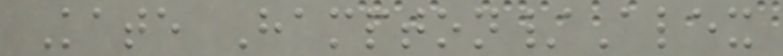Kate Hampton/Alex
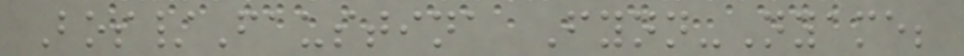Bos/Faustina Fynn-Nyame;
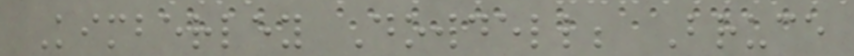Kimberley Dowdell; Bruce
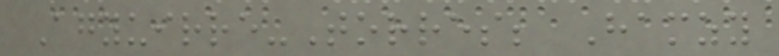Agyuirre-Torres; Hamzy
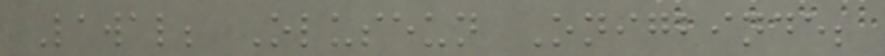Lawal; Oluseun Onigbinde;
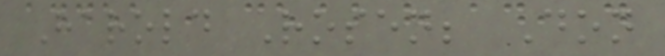Harold Rosen; Don
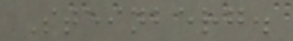Steinberg.
